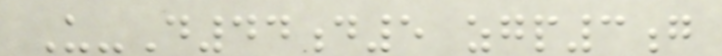U-D44d5 zgp3g
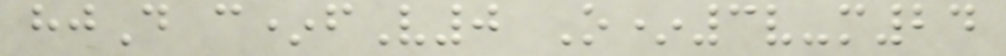hjD c*fV0 O*3v-m24
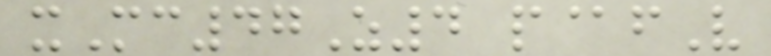xMc47Z4 p@fV
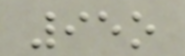95o
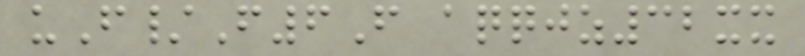uF/F6F aqqjz32xx
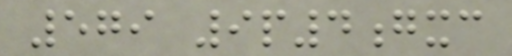579 9p4gxc
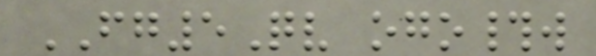FG5Qv ogo#w
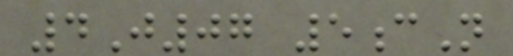4J07 5cN
